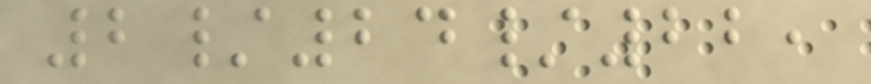2/24/22,
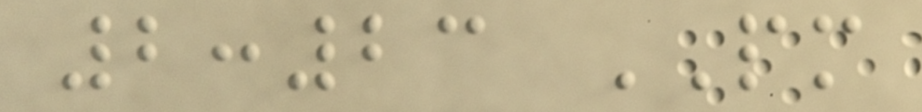2:23 PM
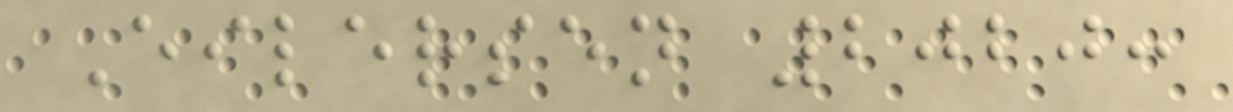Eilersen 2020:
